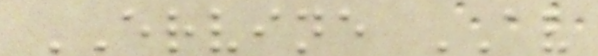ERVINE AV
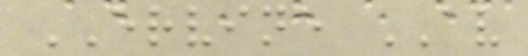ERVINE AV
